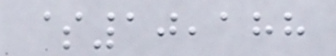$10,188
